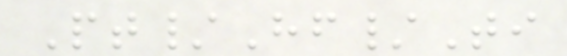Pt/Hf/Ti
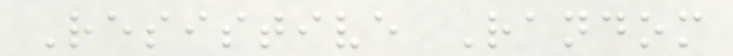Resistive Random
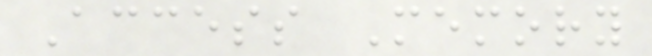Access Memory
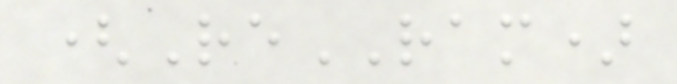(ReRAM)
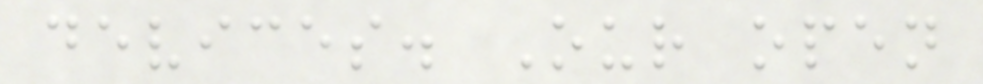devices. Our open
